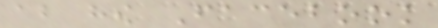about how Facebook
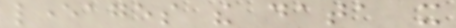leverages the data it
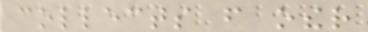collects from other
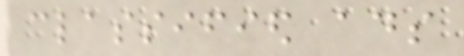classified ads
